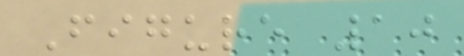Figure 10
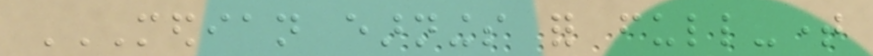MEDIAN EARNINGS FOR FULL-TIME
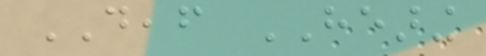DEAF HEARING
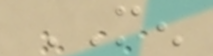MEN
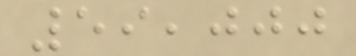59,000
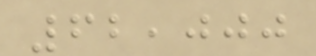62,000
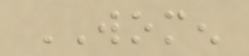WOMEN
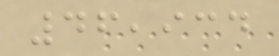46,934
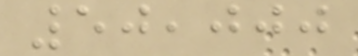50,000
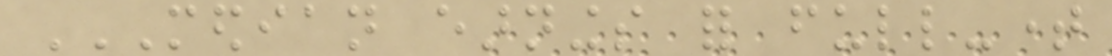MEDIAN EARNINGS FOR FULL-TIME
